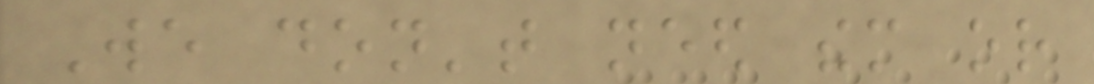We don't need them or
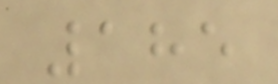185
